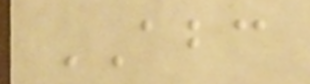ABC
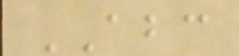ABC
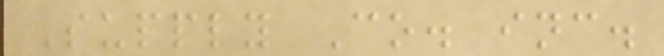Supply Co. inc.
